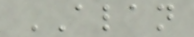ALAN
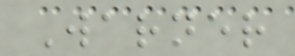Warner
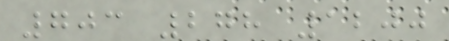703 278 1200
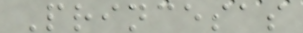Princesas
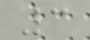3
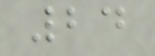24
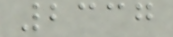2337
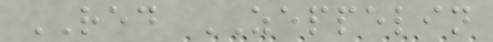RED ZEPPELIN
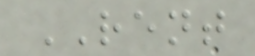RENT
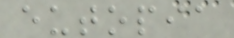eutopia
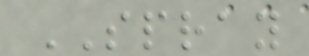SPRAY
